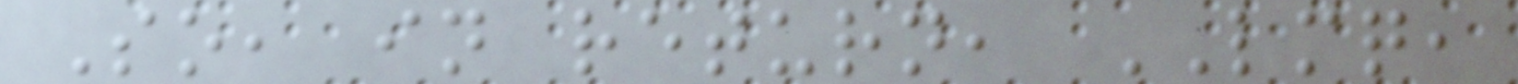So, in return, LMQ,
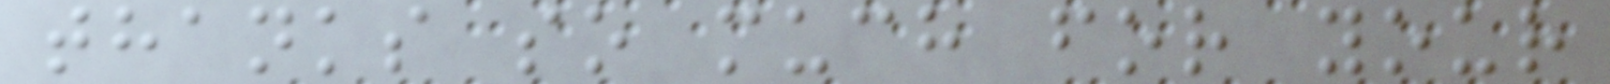thanks so much for your
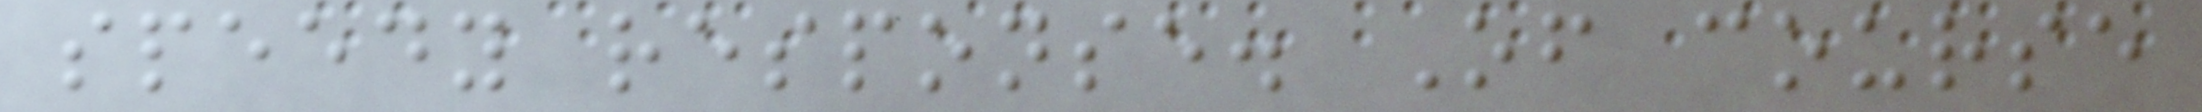speedy response. Of course
